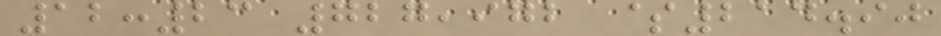12:23 727,972 $214.90
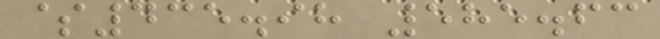$435.98 585.63
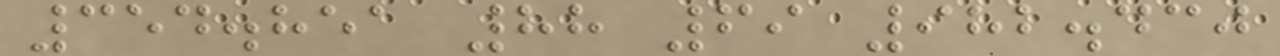354.851 88 69 982.430
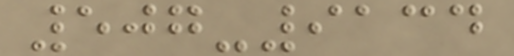507-9134
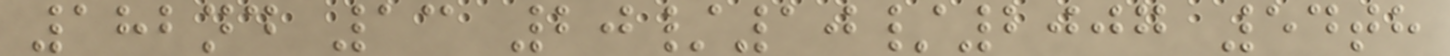182nd 13 20/10/2007 54th
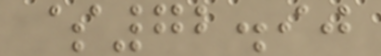$72.90
